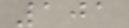101
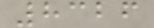8326
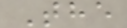The
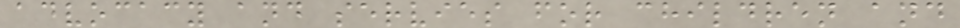advocacy and servies for children and
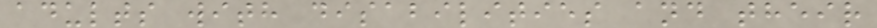adults with disabilities and their
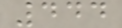444
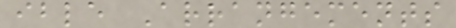ible Arrangements
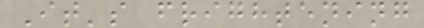It's frightening
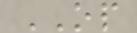OP
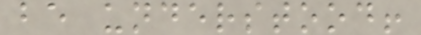be understood!
